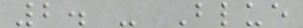2. - Blue
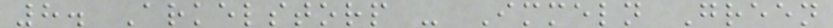8. Arkelstorp - Immeln Green
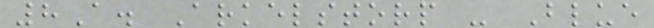8A. Arkelstorp - Blue
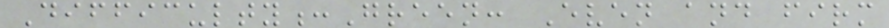Difficulty:Green: Even and firm
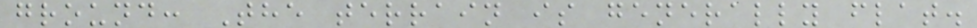ground: The terrain is generally flat.
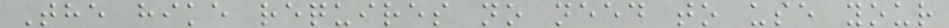The hike requires no need to use your
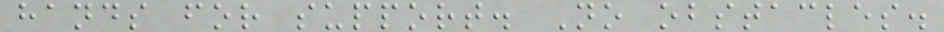hands for support. No obstacles.
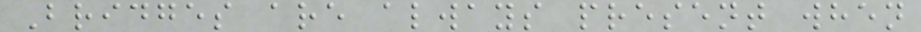Bridges are always present when
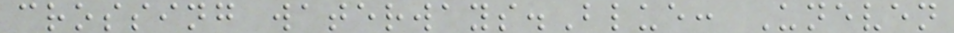crossing waterways.Blue: Uneven
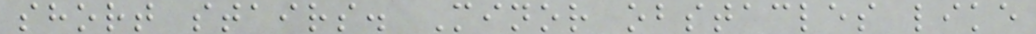short stairs. Minor obstacles like
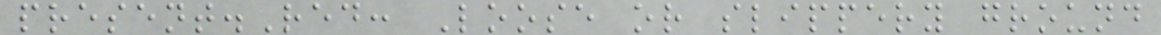present.Red: Loose or slippery ground
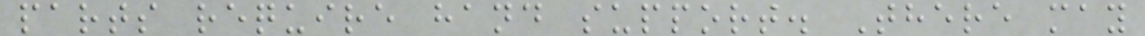parts require hand support. There may
